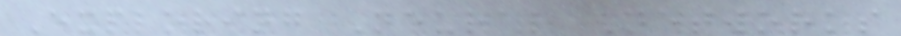Exploring Neural Networks
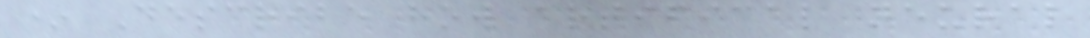* Describe how artifical neural
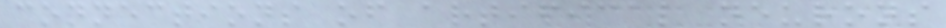connections of artifical neurons
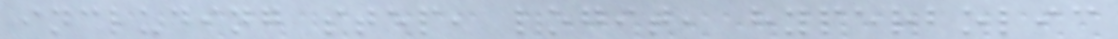including step, logit, hyperbolic
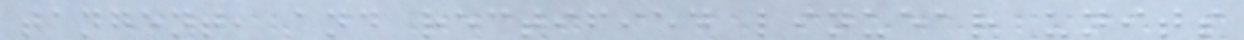tangent, and rectified linuear units
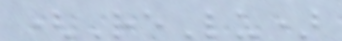(ReLu)
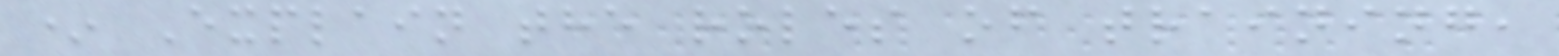* Explain the roles of training,
